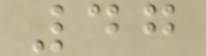47
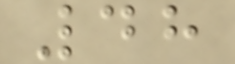48
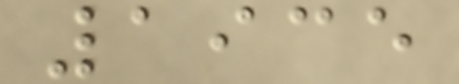1935
